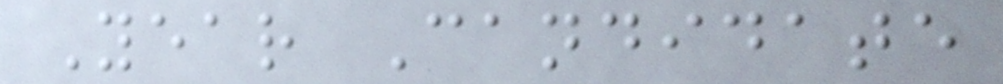Year Candidate
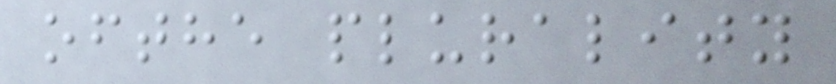ofthe plurality
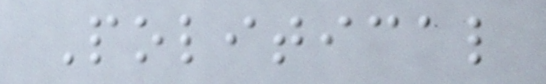Political
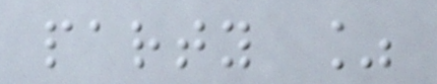party %
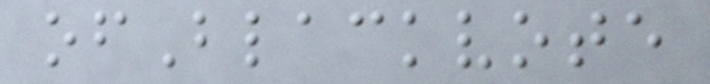ofBlackvote
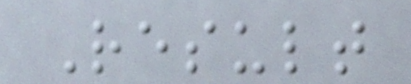Result
